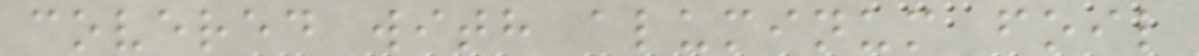covered with aluminum foil
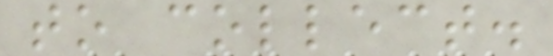to collect.
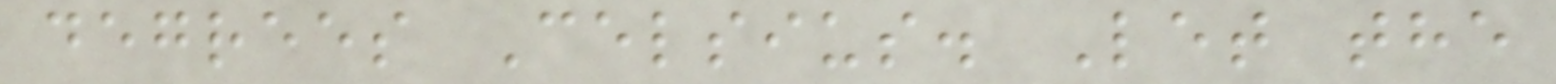degrees Celsius. Let the
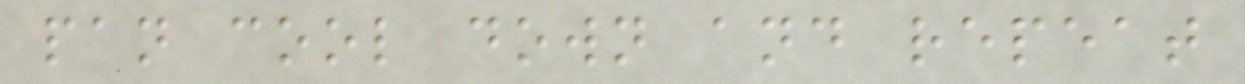pan cool down and repeat
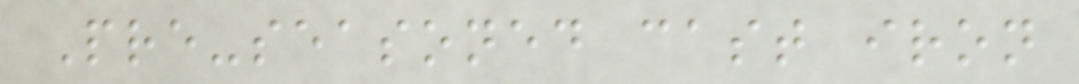Pre-seasoned cast iron
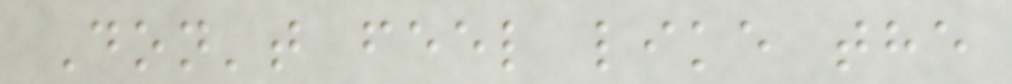Don't feel like the
